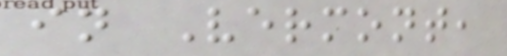in Vermont,
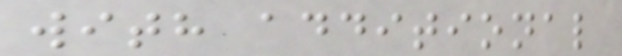with additional
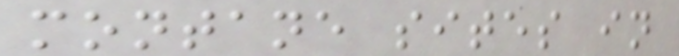montane sites in
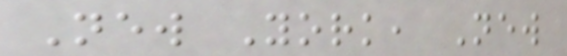New York, New
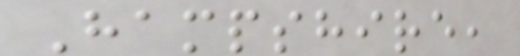Hampshire,
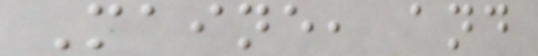Maine, and
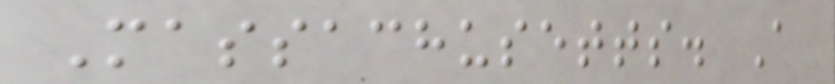Massachusetts. A
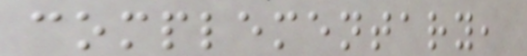complementary,
